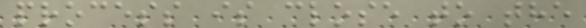process is close to the
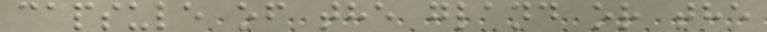capsule of the gland or the
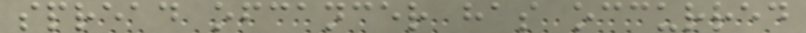spread ofcancer has occurred
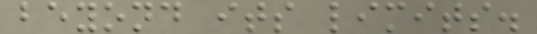beyond its limits.
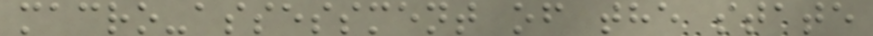macro-assessment of the state
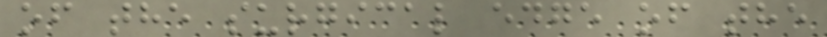of the surgical edge of the
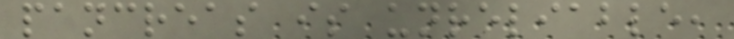pancreas is unreliable,
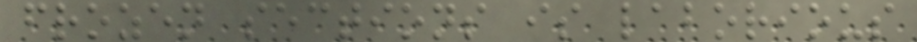frozen sections is laborious
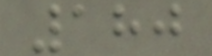180
